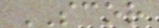SCOR
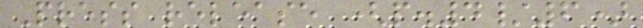Press release (p.4/6)
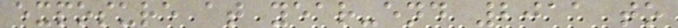exposure at year-end 2011 to
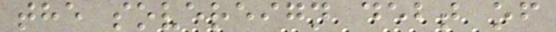the sovereign debt of
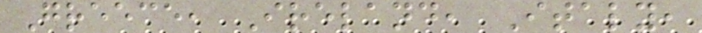Greece, Ireland, Italy,
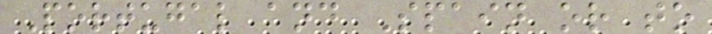Portugal and Spain or to
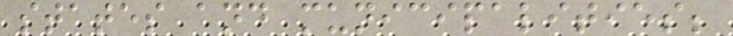states and municipalities;
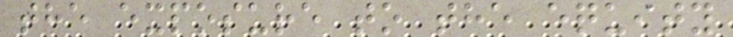the exposure to the equity
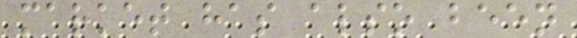market has also been
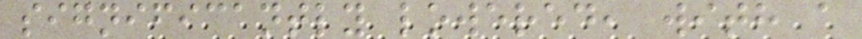significantly lowered, with a
